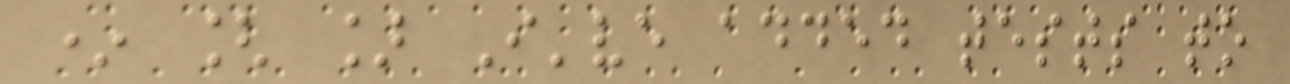* [ ] I've added tests to
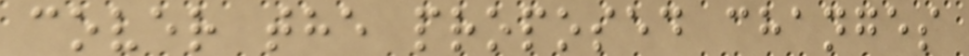cover the proposed changes
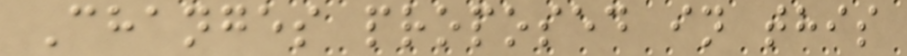Changes proposed in this
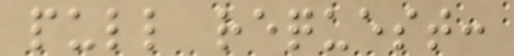pull request:
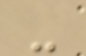-
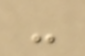-
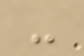-
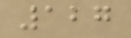127
